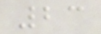23
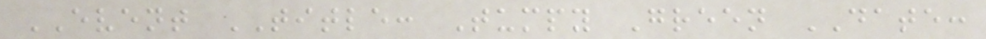EVENT TITLE: Tumpy Green DATE:
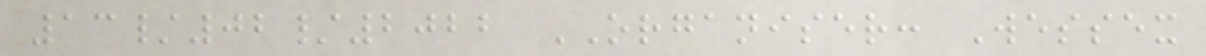13/02/2022 ORGANISER: Wessex
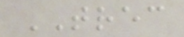TREC
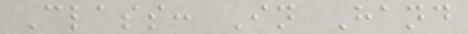Class: In Hand
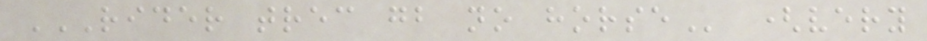RIDER TREC GB NO HORSE (very
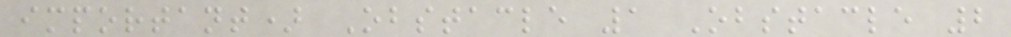important) Obstacle 1 Obstacle 2
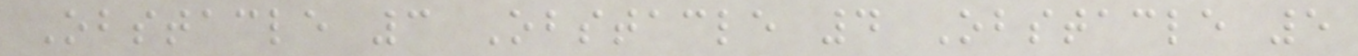Obstacle 3 Obstacle 4 Obstacle 5
